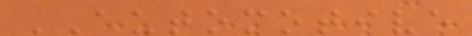AUTOMOTIVE
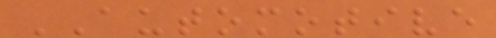AUTOMOTIVE
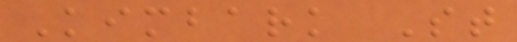Kimbark St
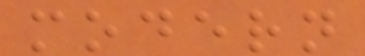modern
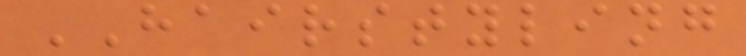HAIRSTYLING
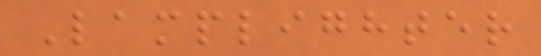Lamplighter
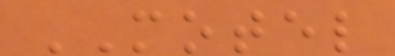MOTEL
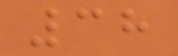38
